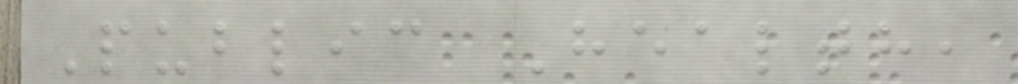Public Health,
